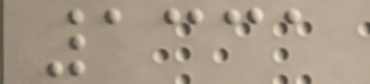1331
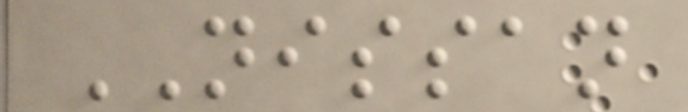NISSAN
